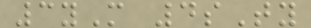3yM 4sTy
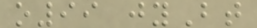o99 jyBt
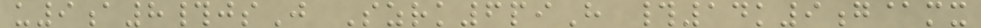u9a8#jsJ Szrk6piH #14k9g@mx
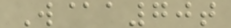W@a70t
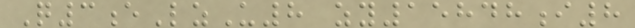Q3eLzU8 zy15848i8
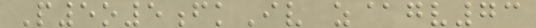P5o5fkIv z@gv73
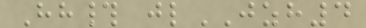Hh# jlJZH4
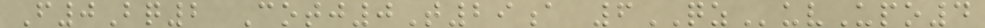F0Bq2 Cotj0T29a 6QZuvUpo4
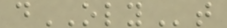dOLYt
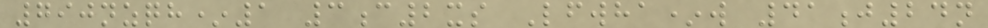790nzqh*1 3c2xs Lfwha*w 41j24n
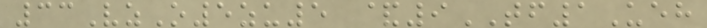33VzO5zu5 &9TF1Ueh
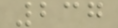237
